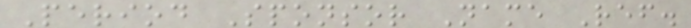Period Sponsor Name Ref.
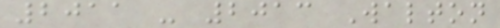2011 - 2013 Walton
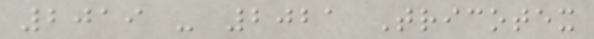2019 - 2021 Tricotex
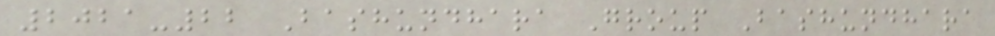2021-22 Bashundhara Group Bashundhara
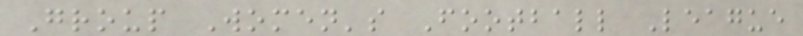Group Women's Football League
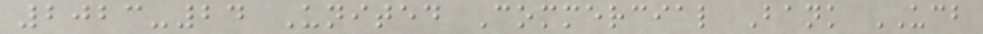2023-24 United Commercial Bank UCB
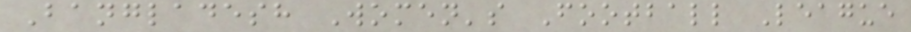Bangladesh Women's Football League
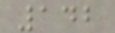142
